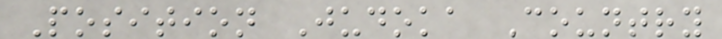Position Judoka Country
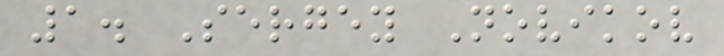1. Sergey Novikov
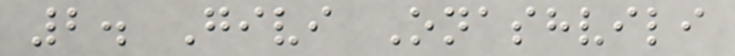2. Givi Onashvili
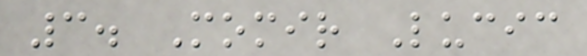3. Momir Lucic
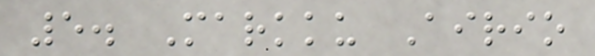5. Markku Airio
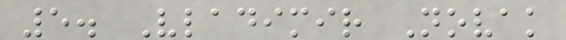5. Vladimir Novak
